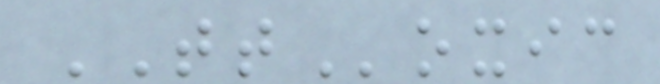TToxic
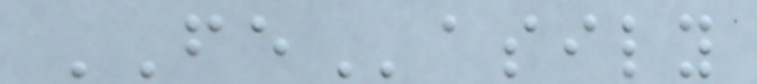FEasily
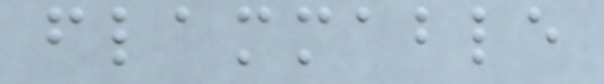flammable
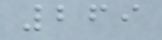269
